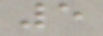5
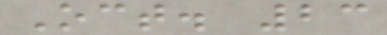Oct. 23
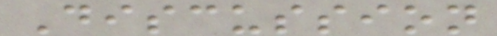Discussion
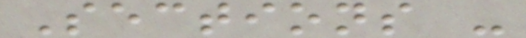Sections -
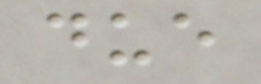due
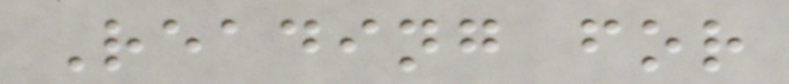Reading for
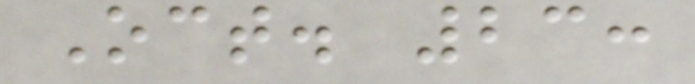Oct. 23:
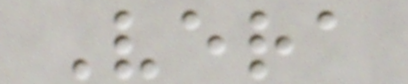Vera
